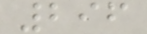296
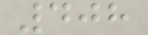408
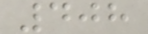408
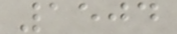1504
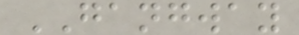GANGWAY
